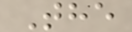The
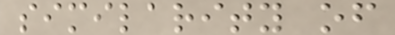similarity of
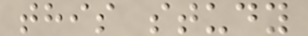this study
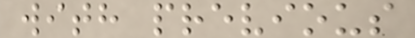with previous
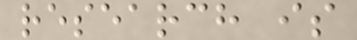research is
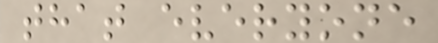that everyone
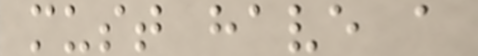must have a
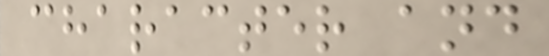character and
